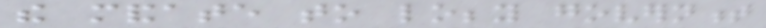the mandate to lobby government
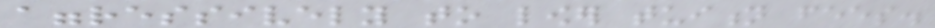aggressively to lower tuition fees.
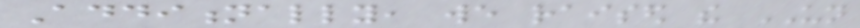Additionally, we raised the UN
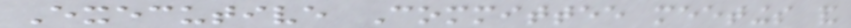Executive Committee meetings and
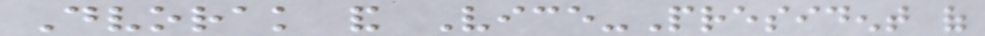Dvorak and Vice-President of
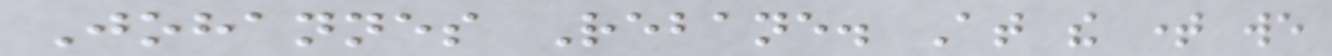Johannes Rebane. At the time we
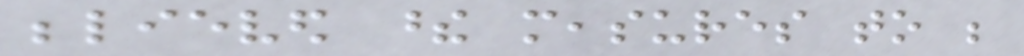believed these measures to be
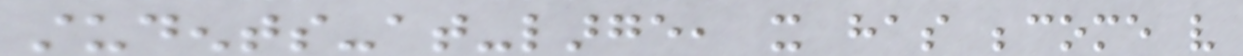students-at-large, it has become very
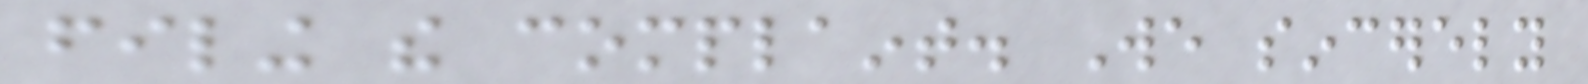filing the complaint. We sincerely
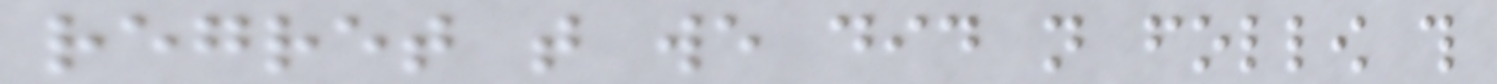regret that we did not follow this
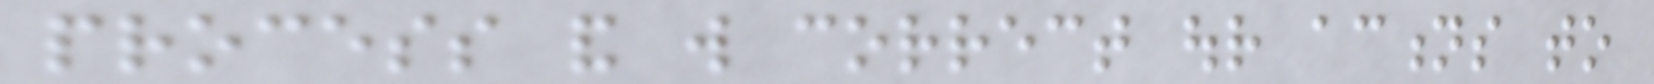process and will correct our actions to
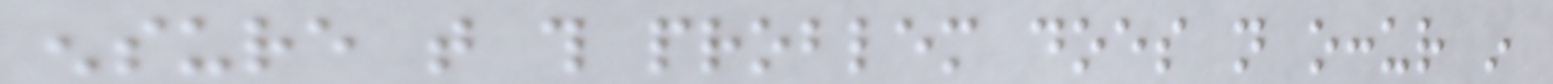ensure that this problem does not occur in
